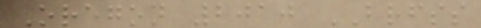Oregon 2010 BRFSS
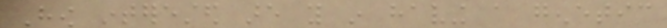How interested are you in having a genetic
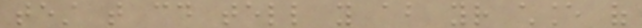test that could tell you about your chance of
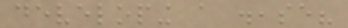developing a disease?
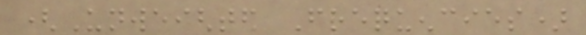(Unweighted Frequencies)
